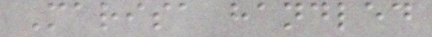Marisa handled
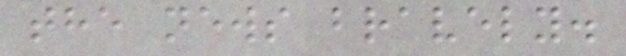the news bravely.
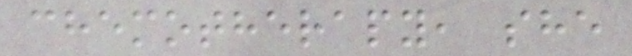chemotherapy, she
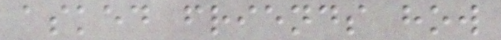asked friends how
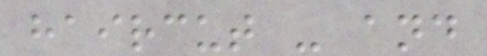haircut - and
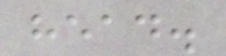head.
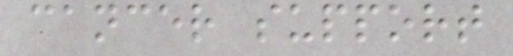cancer support
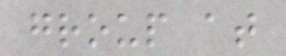group at
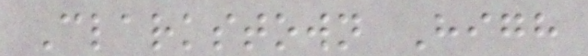Clarkstown High
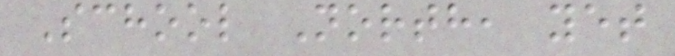School North, yet
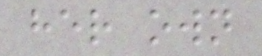her own
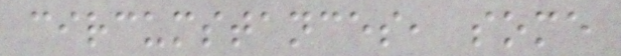circumstances, some
